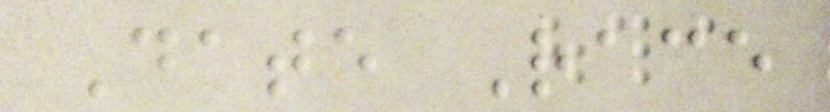Date Race
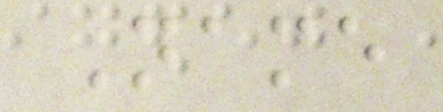Name
